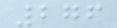276
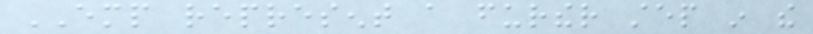EMP represent a further step in the
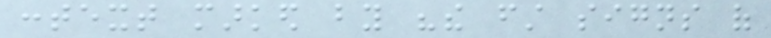context marked by "the first signs of
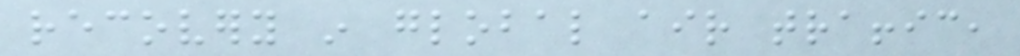recovery in global air traffic,
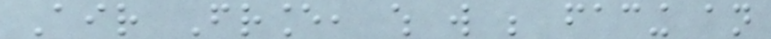Air France, which will be facing an
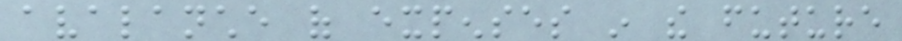avalanche of expenses in the future
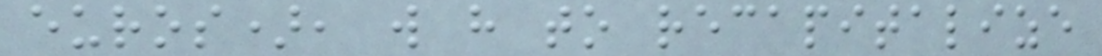euros), will have to recapitalize
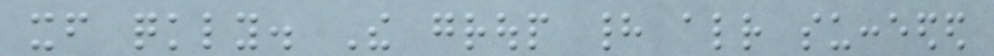itself quickly. The group had already succeeded
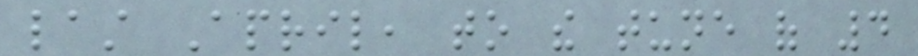last April, to the tune of 4
